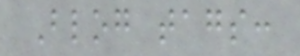Blog tags:
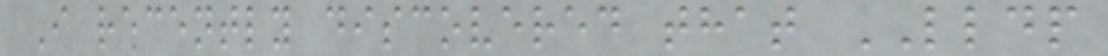I recently discovered that LLDP
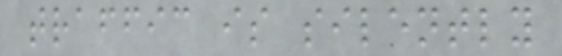traffic is silently
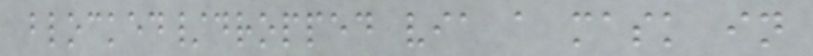blocked/dropped via a mask in
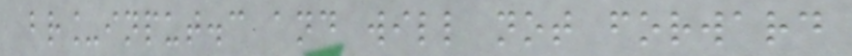br_input.c and will not forward
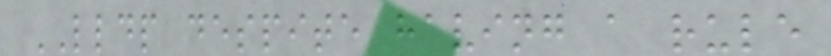LLDP despite having a rule
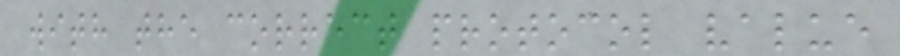with the correct protocol value
